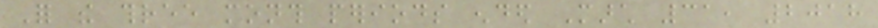For the three month periods ended March 31, 2018
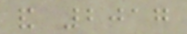and 2017
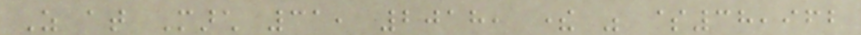As at March 31, 2018, there was $38,962
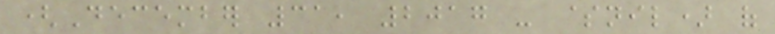(December 31, 2017 - $nil) of
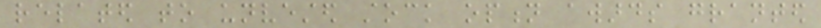related to unvested stock option awards granted
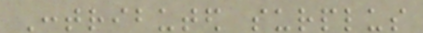Contributed surplus
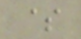$
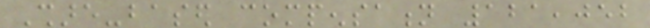Share-based compensation 121,052
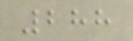288
